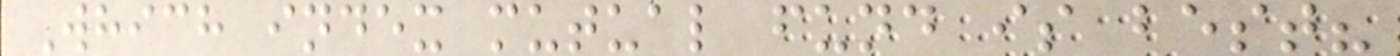Which index mutual fund is best?
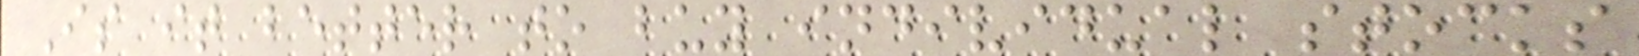Is it better to buy individual stocks
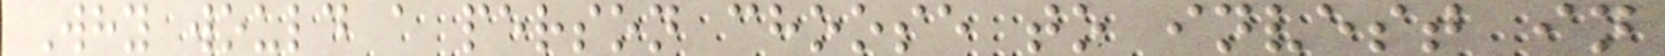Why would a person choose to invest in
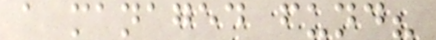a managed fund?
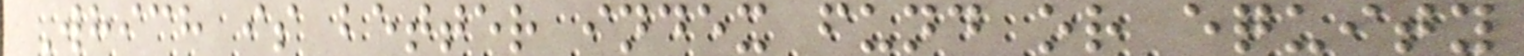Which is better index fund or equity
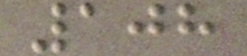108
